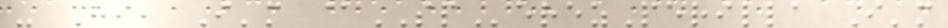- Hi, I'm @SPerezPerilla I'm
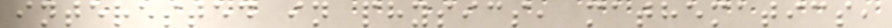interested in physics, mathematics,
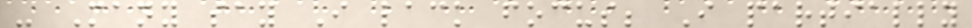- Many say I lack focus; I partially
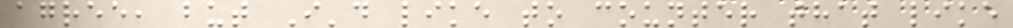agree, but I'd like to counter that like
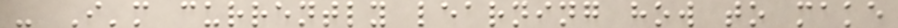- I'm currently learning how to make
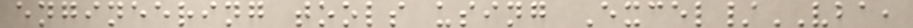engineering tools using Excel/VBA,
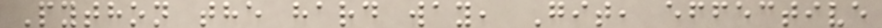Python the hard way, Git, effective
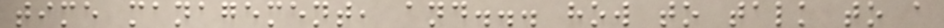time management, and... how to talk to a
